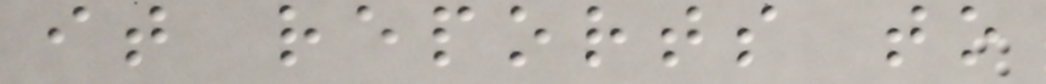it reports to
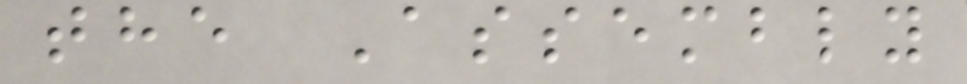the Assembly
